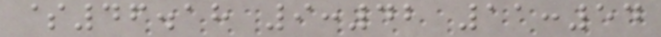$46.18 9:42 11:54
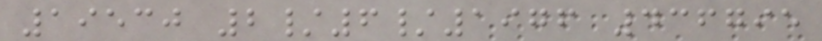19530 2/6/1976 436795
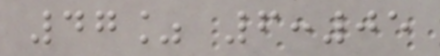47% 6:05
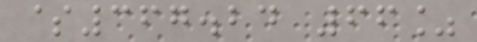$367.24 66%
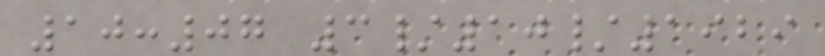10:07 3/10/1929
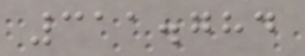311.784
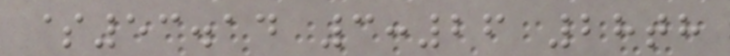$53.14 3:26 28th
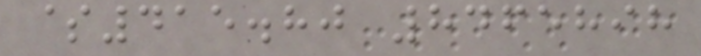$415.80 8465898
